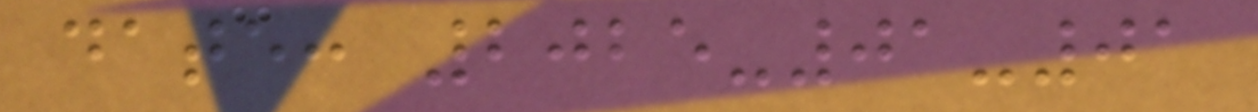date: 2025-01-01
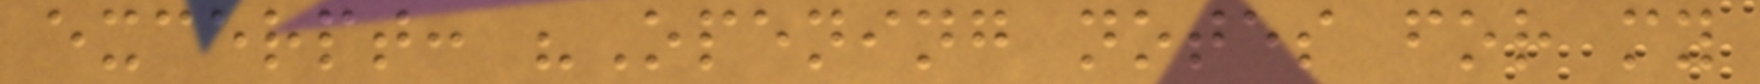excerpt: "Opening notes for my
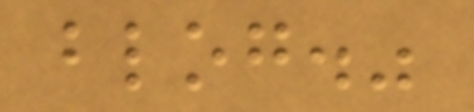blog."
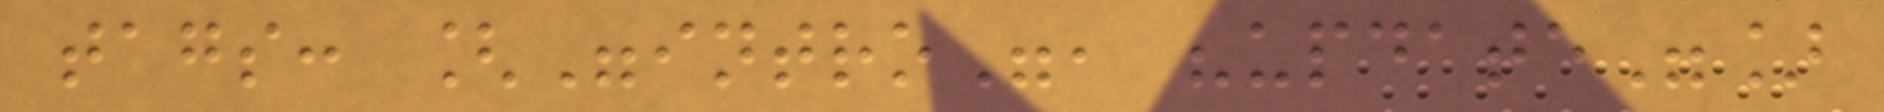tags: ["intro", "update"]
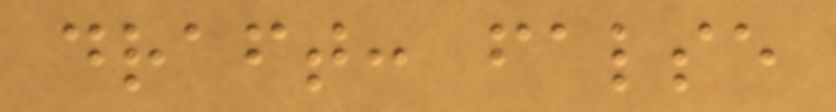draft: false
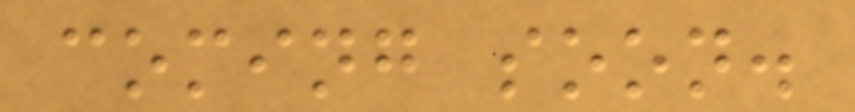coming soon.
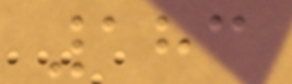183
